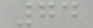74
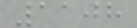1108
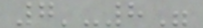7'-8"
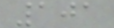101
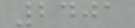2401
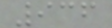936
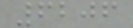6206
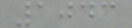1043
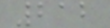212
